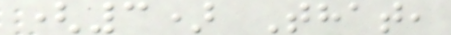(3) That,
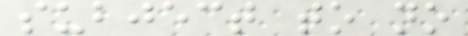subject to no
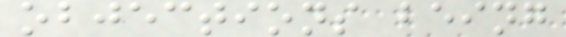objections being
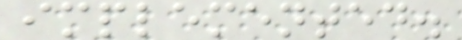implemented.
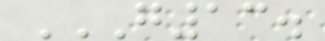G13.
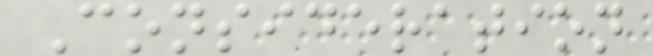Consideration
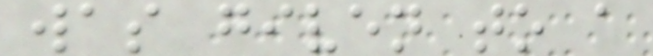was given to a
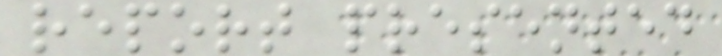report presented
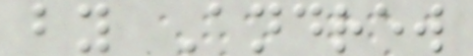by Andrew
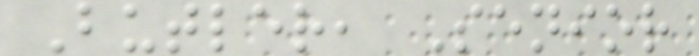Butler, Senior
